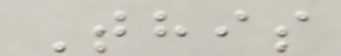This
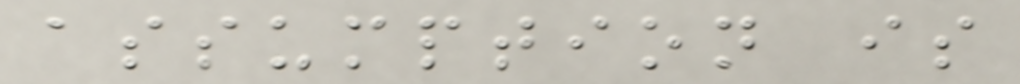assumption is
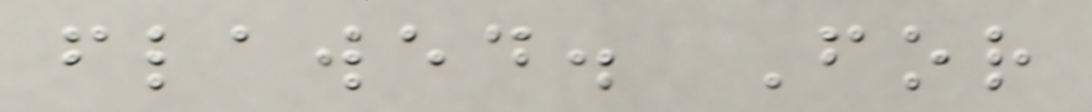flawed. For
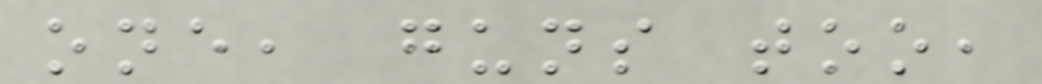one, guns too,
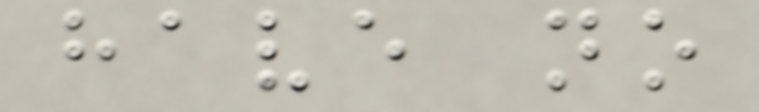have no
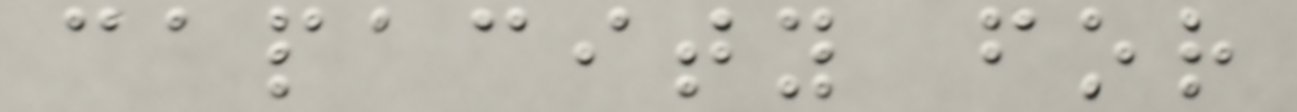capacity for
